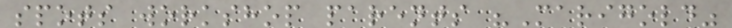spots workshop parents "Marigold"
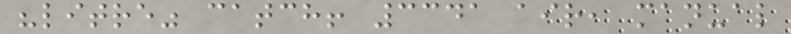"litre" catch! 3341 air, manual
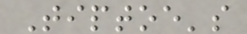Tiptoe's
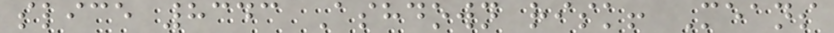slice 8343 Ashdown risk! Means
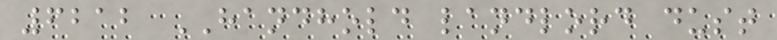6212 HANDHOLD landlord dust
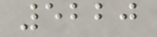5220
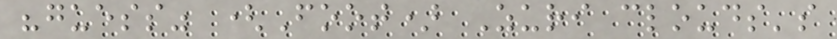"guess" (Foot) Zuri clouds's
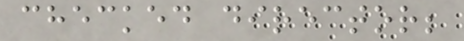checked director;
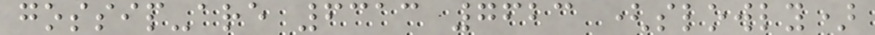gossip-are 6313 7623 (slowly)
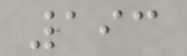193
